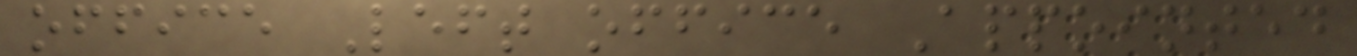office Left office Appointed
